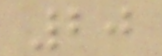20
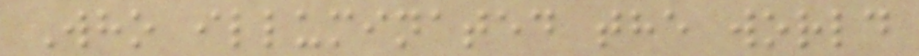Who illuminated the world
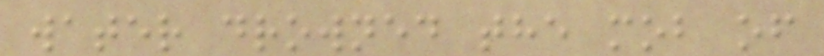water drowned the mob of
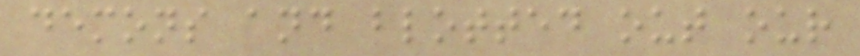demons and blotted out our
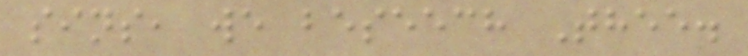sins, we beseech Thee.
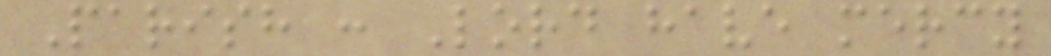Parish : Lord have mercy
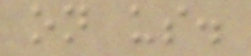on us.
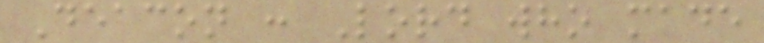Deacon : Lord who made
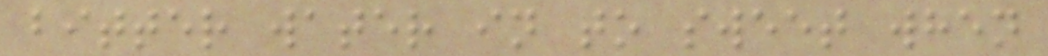bitter water in to sweet when
